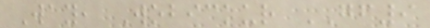Way, Wobickur GF9
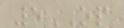5OP
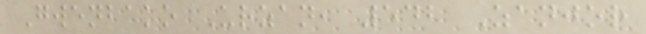Gwenbako Urzan, 542 Zanjor
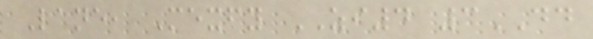Lane, Mexfy ZI4 3DD
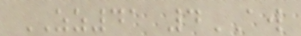ZZ41 4AW
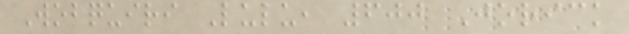Wobquiri Lulu, 600 Jorick
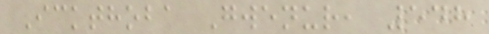Ickthoba Gwenur, 548
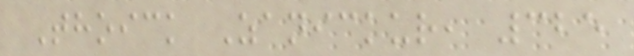Thoick Zanickur, 325
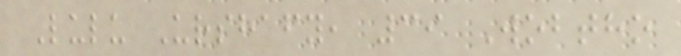Lulu Urshafy, 39 Wobtho
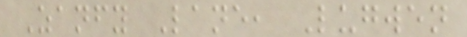Zanfy Lane, Lugwen
